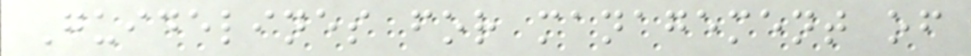Guidelines for management of
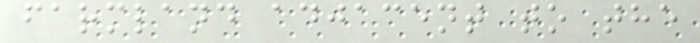farmland adjacent to the
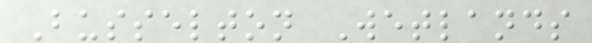Busselton Wetlands
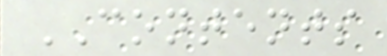CONTENTS
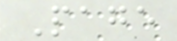Page
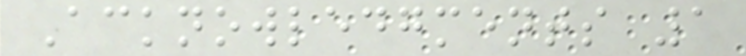Acknowledgments 1
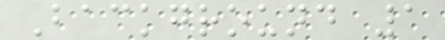Background 1
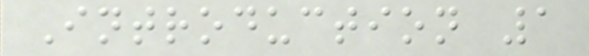Introduction 1
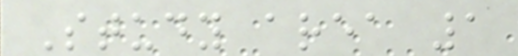Study area 1
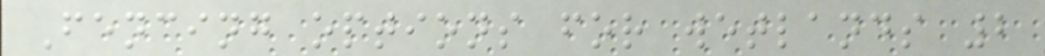Fencing options for wetlands 2
